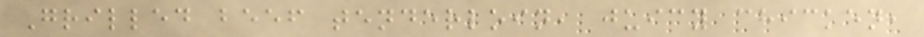Grilled beef tenderloin, juicy chicken,
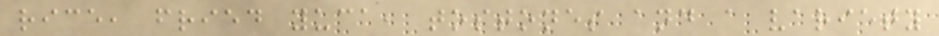rice, fried yuca, tostones and a variety
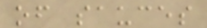of sauces
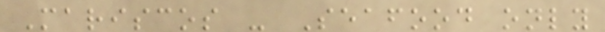Mariscos - Seafood only
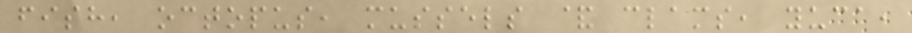fish, octopus, mussels & clams, yuca,
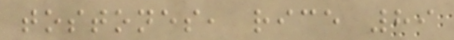tostones, rice 89
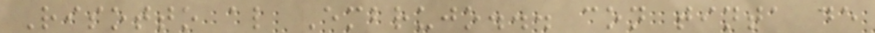Risotto al Embrujo... con tinta de
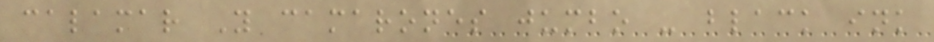calamar Y camarones jumbo - black ink
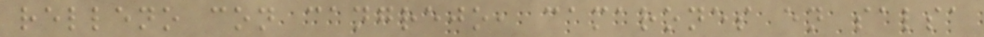relleno con cangrejo, camarones en salsa
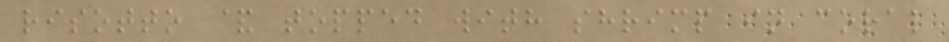risotto & topped with shrimp in coral
